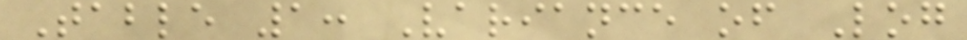Table 1: Variance of Log
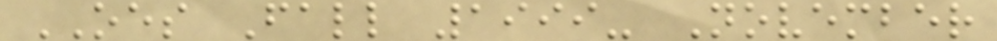OES Fall 1999- November
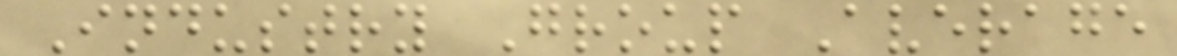Industry Group Average
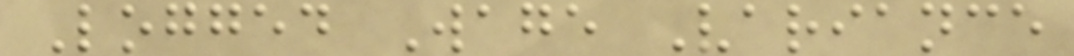Logged Wage Variance
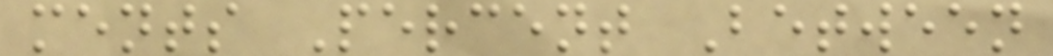ments Percent Between
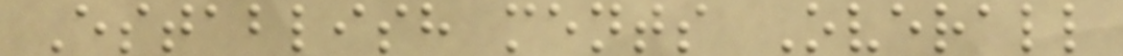Establish ments Overall
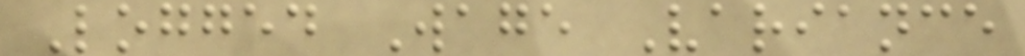Logged Wage Variance
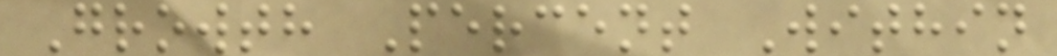Growth Percent Within
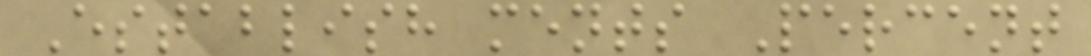Establish ments Percent
